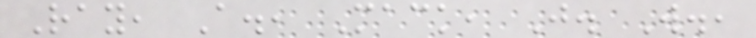Ray, A., Mack, J. W.,
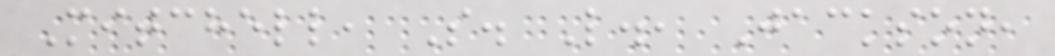Mitchell, S. L., Jackson,
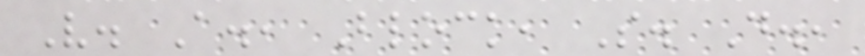V. A., Block, S. D.,
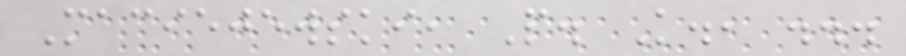Maciejewski, P. K., ...
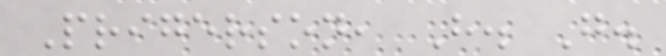Prigerson, H. G.
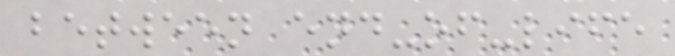between end-of-life
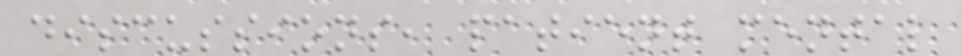discussions, patient mental
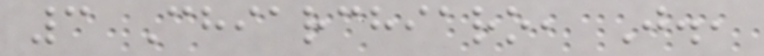3 Chiarchiaro, J.,
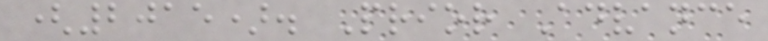(2015). Prior Advance
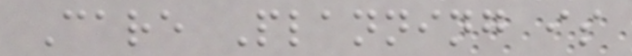Care Planning is
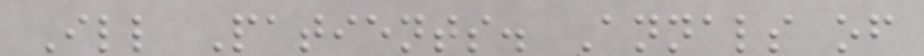Ill Patients. Annals of
